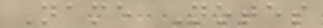Name Notes
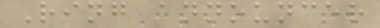Ring announcer
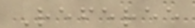Referee
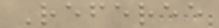Referee
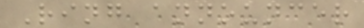Ring announcer
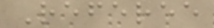Referee
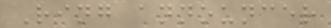Ring announcer
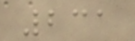231
